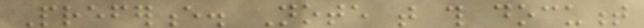Preference. Note that this document
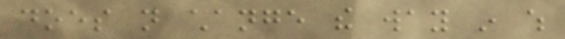does not change the way in which
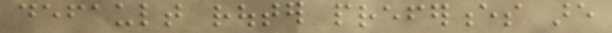default router preferences are
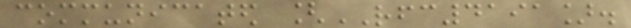communicated [RFC4191].
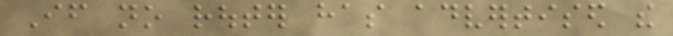If no router has advertised the
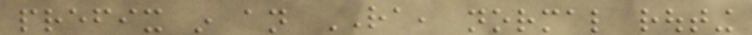prefix in an RA, normal routing
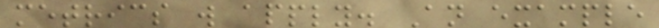metrics will apply. An example
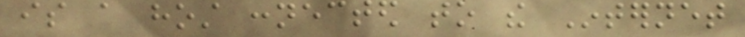is a host connected to the Internet
